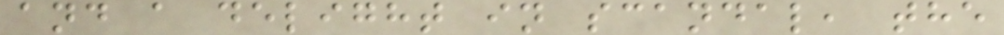and a delight in scandal, the
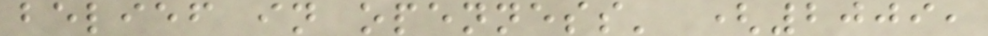belief in openness' (2009,
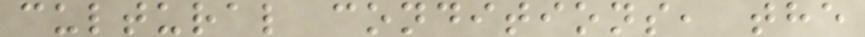cultural conditions, the
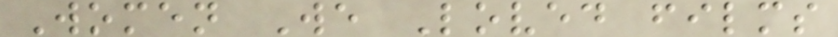Women We Loved films
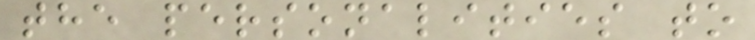the personalities to
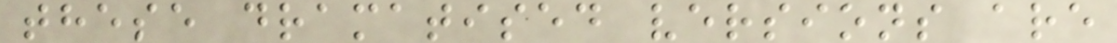these dramatised versions are
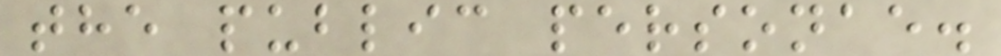the public personae.
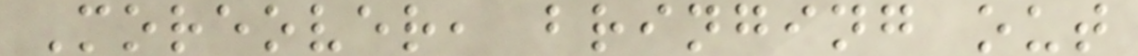Moreover, bringing out
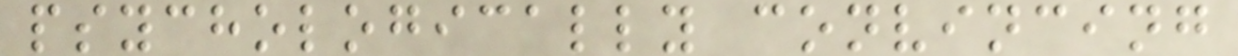psychologically convincing
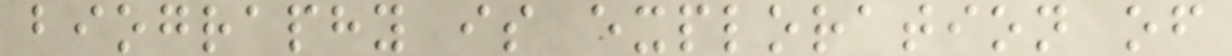biography is exploration of
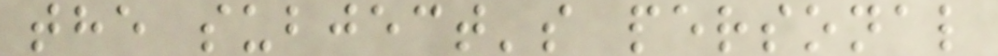the subject's personal
